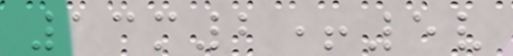13m2+5v
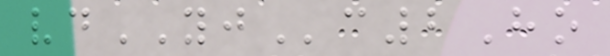vdYJc2Ho
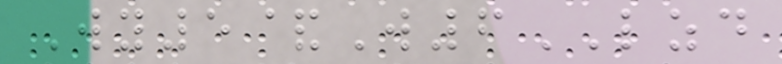Wy5&W6LZD
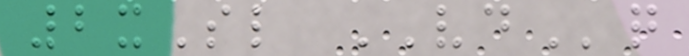2xSl VDq
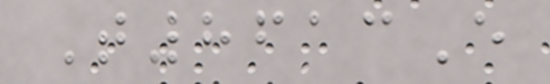T8613E
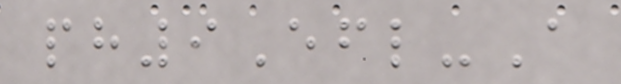ph9Efl-A
